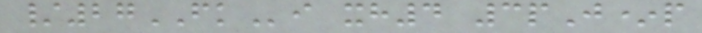/27FKi xh4 3pJ*p
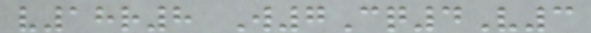v18r8 W7Cq4V3
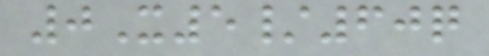0X5/60q
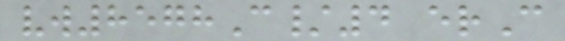vw8578C/4 erC
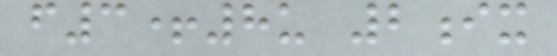f3+8u 2ix
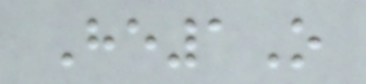He1O
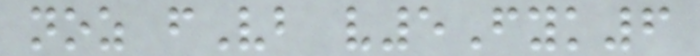noz fVb v5Fyk6
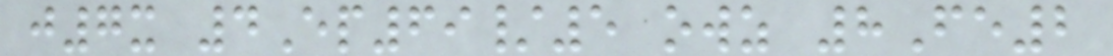j7x 4Ep69/5 owz 8Fe2
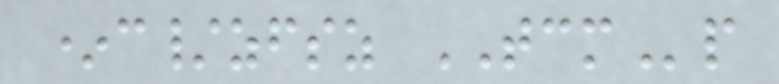*c/zfsz TCMp
